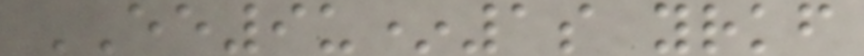EE9u*1s yrkf
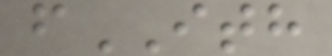fITH
